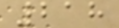218
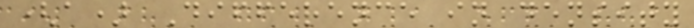(a) Difference in density
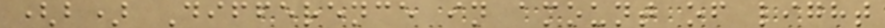(b) Difference in amount of light
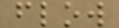flow
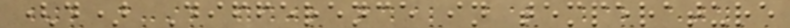(d) Difference in temperature
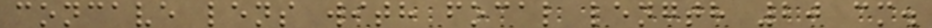concave lens with focal length 20 cm.
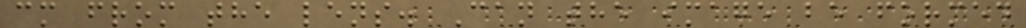cm from the lens. Can the image be formed
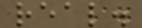real.
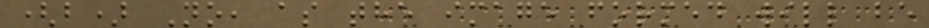(b) No, as the image formed will be
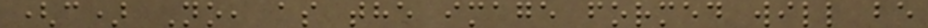(c) No, as the image formed will be
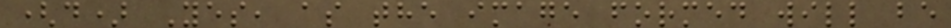(d) Yes, as the image formed will be
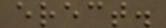erect.
